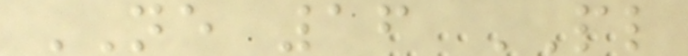NE 16 PL
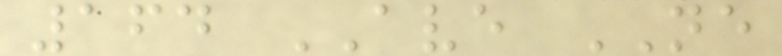164 AVE NE
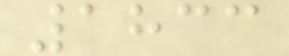1833
